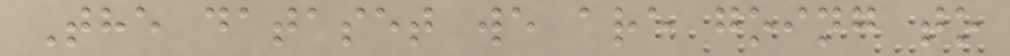The dataset we are going to
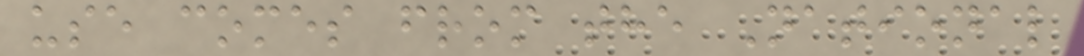use comes from the National
